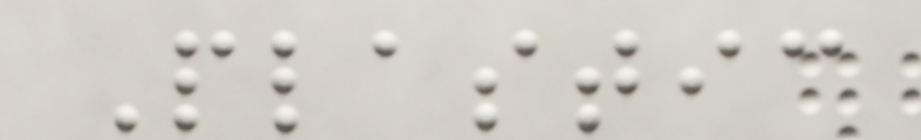Plastic
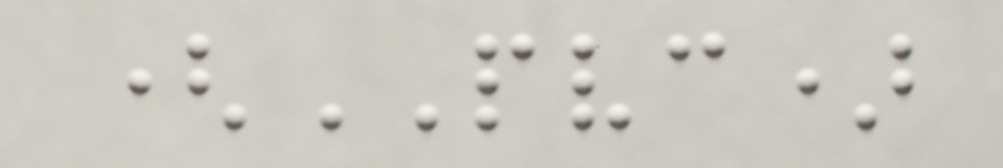(PVC)
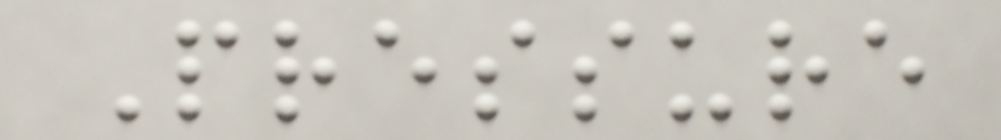Pressure
